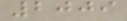2009
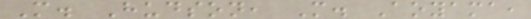M. Hudson, M. Aoyama,
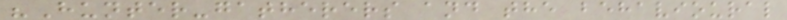"Hunter-gatherers and the behavioural
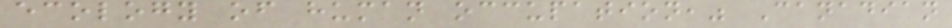ecology of human occupation," Canadian
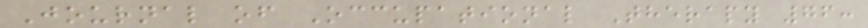Journal of Occupational Therapy 76:
